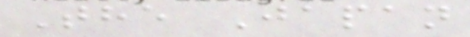The Japan
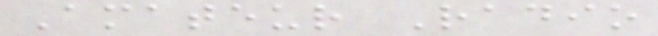Amateur Radio
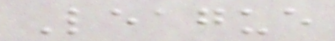League
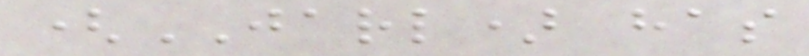(JARL) has
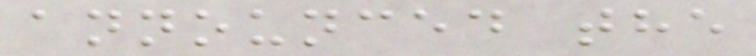announced the
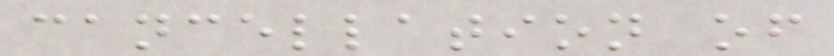cancellation of
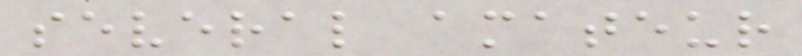several amateur
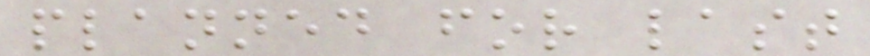planned for last
